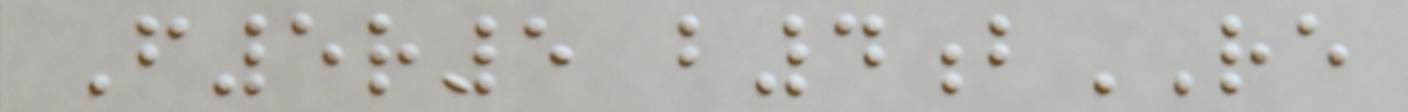F5r5 b4bRE
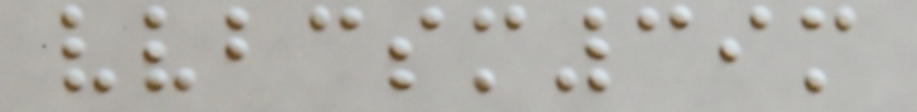vvbcsm39m
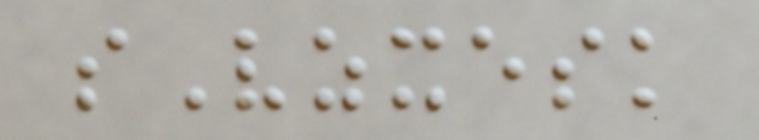sVzxesk
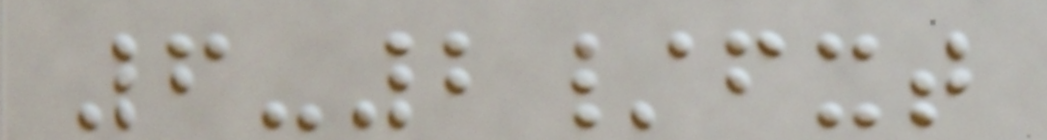6-2/fxt
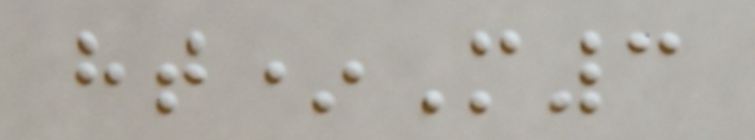ht*M3
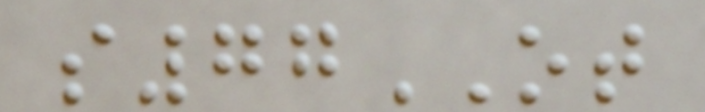s77OT
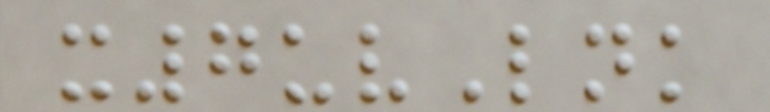x7uvLnk
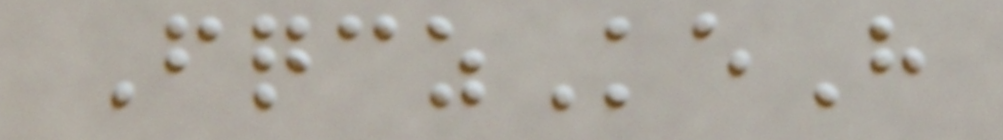FqczKeH
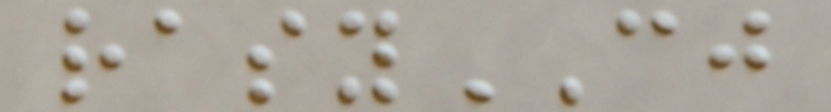rasyCJ
